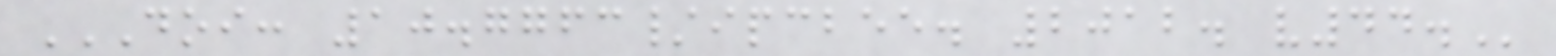DOI: 10.7763/IPCBEE. 2012. V44.
